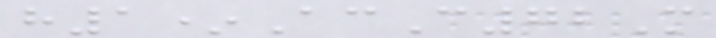h1*AcC72M
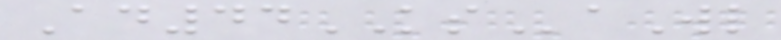Ad44KSaWl
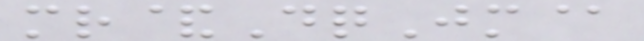mr&DqJm@
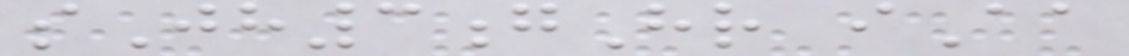sJh3gHr iAa
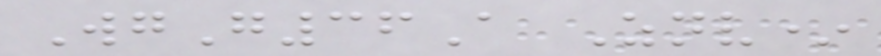WgG36A Znv*
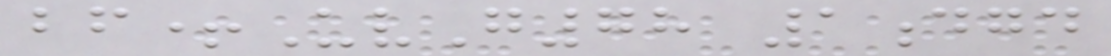bf+UvG78 1dgd
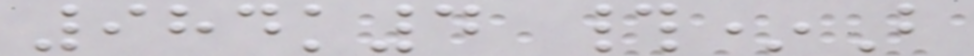984k4 #*B
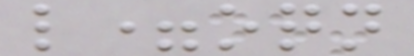l=oqn
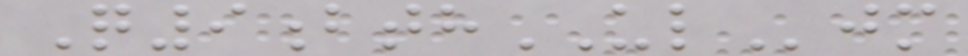Q9bthULjm
